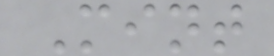Mint
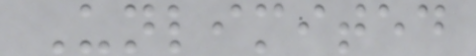Unlimited
